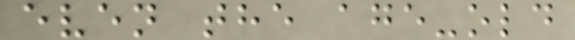even the age-old
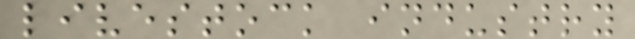livestock industry
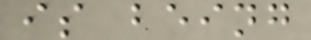is being
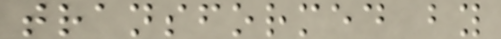transformed by
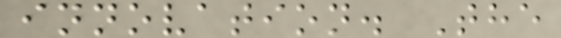innovation. The
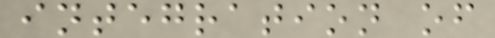integration of
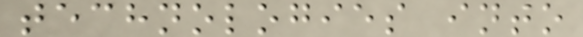technologies into
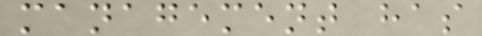management has
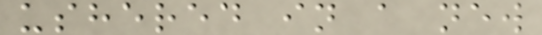ushered in a new
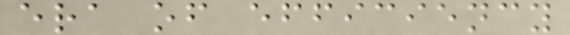era of efficiency
